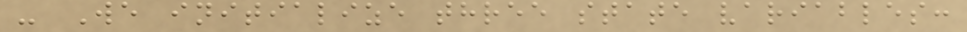- We initialize three state variables:
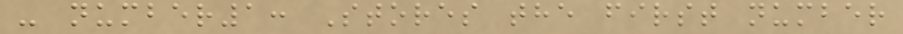- number1: Stores the first number
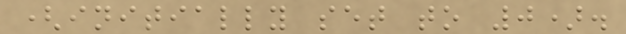(initially set to 0).
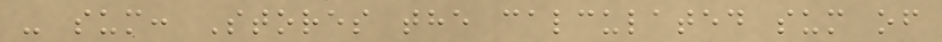- sum: Stores the calculated sum of
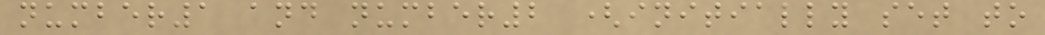number1 and number2 (initially set to
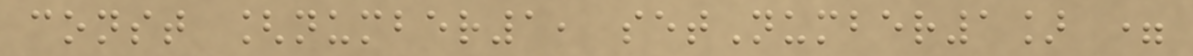const [number1, setNumber1] =
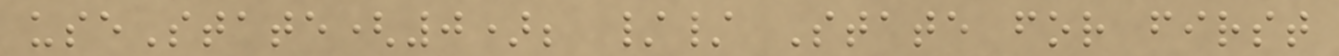useState(0); // State for first
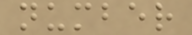number
